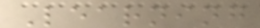Learning
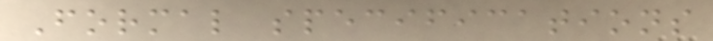Formal specifications
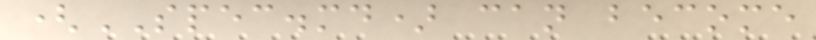(SPEC.md) can become
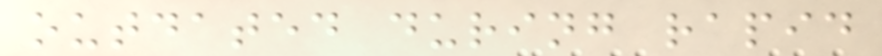outdated during rapid
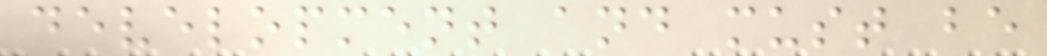development and must be
